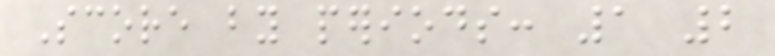Score by periods: 1 2
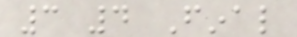3 4 Final
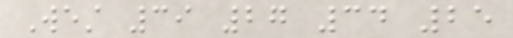West 39 27 34 25
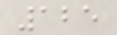125
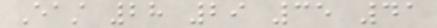East 28 29 35 41
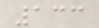133
